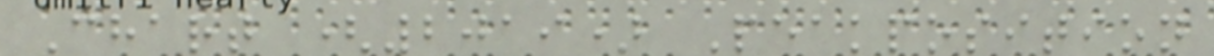Chart (2019) Peakposition
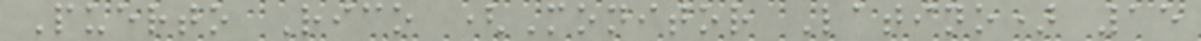Puerto Rico (Monitor Latino) 15
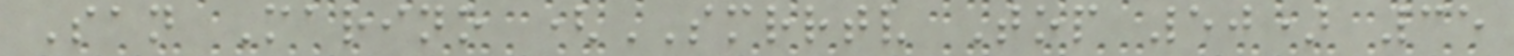San Marino (SMRRTV Top 50) 35
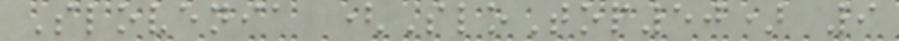Slovenia (SloTop50) 9
